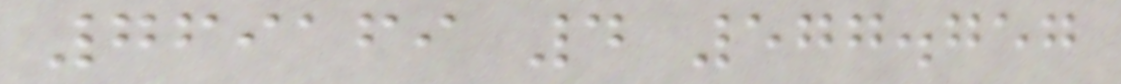769169 4 577.757
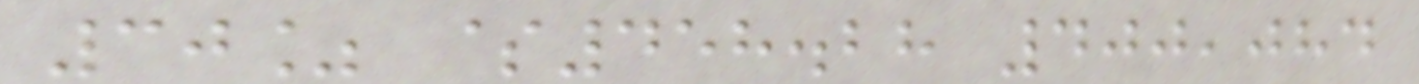30% $458.28 400,084
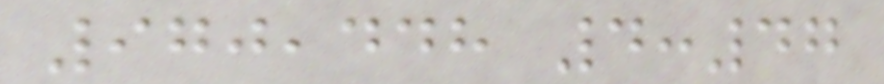970,448 4:47
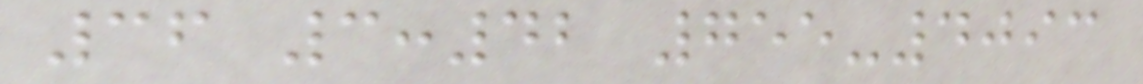36 3:42 755-4093
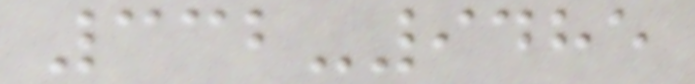332-9485
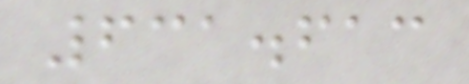631.613
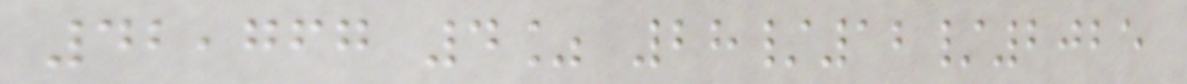42,767 4% 28/12/2025
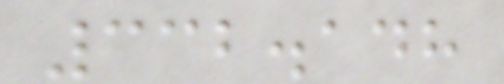332.148
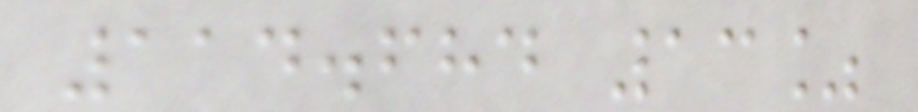114.684 13%
